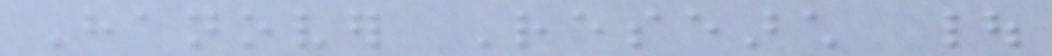Hanover Research |
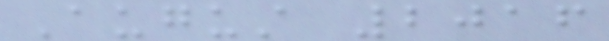August 2016
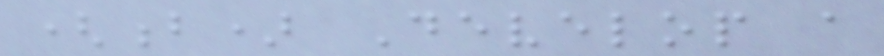(b) Develop a
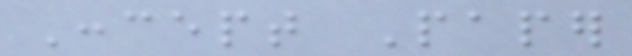Concept Paper
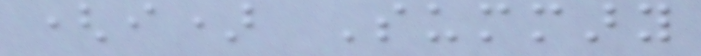(i) Summary
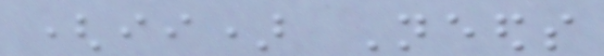(ii) Needs
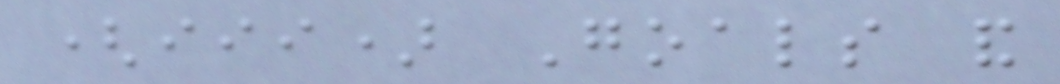(iii) Goals and
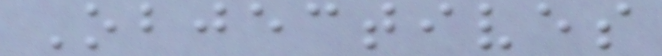Objectives
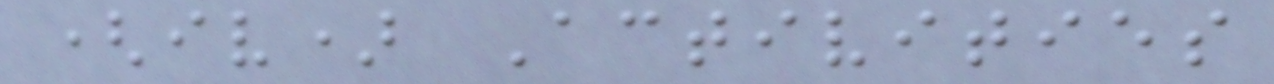(iv) Activities
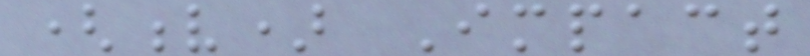(v) Impact
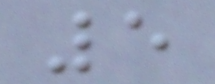5
